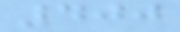400
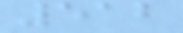512
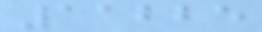11225
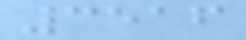3516
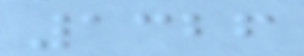1326
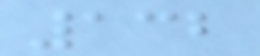132
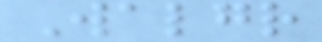Walgr
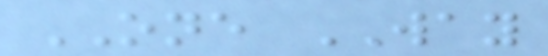ONE WAY
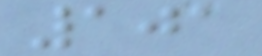101
